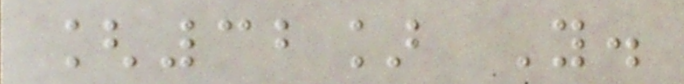[32] Y.
